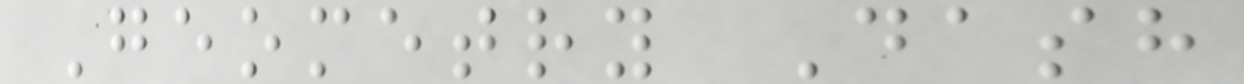Geometry Dash
